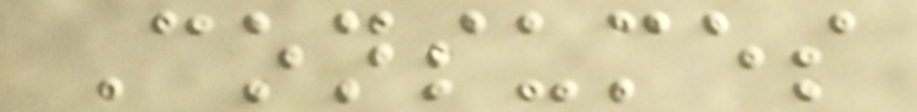Consumes
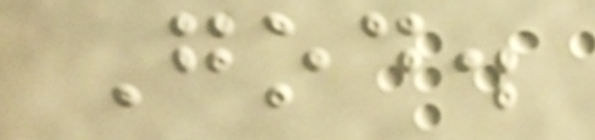God.
